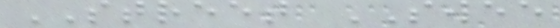STREET SWEE
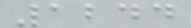1244
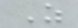Z
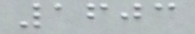1603
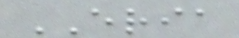ERIA
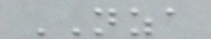NZA
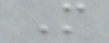M
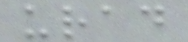urad
